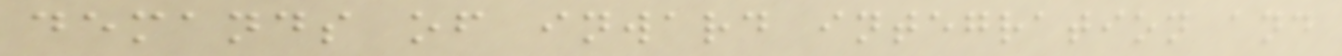demands of inward integration and
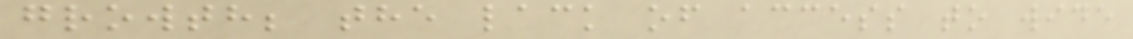growth; the lack of access to wide
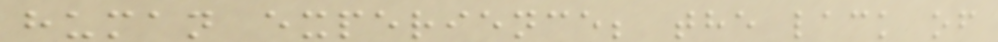human experience; the lack of
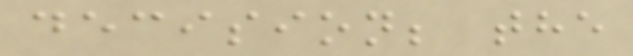decision; the
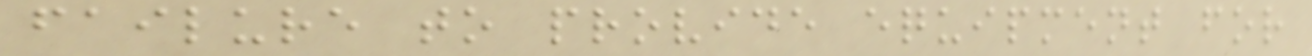failure to provide equipment for
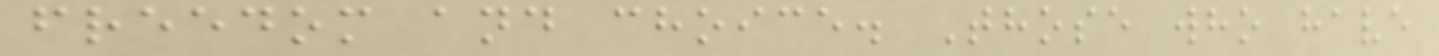freedom and choice. Those who have
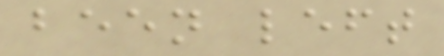been left
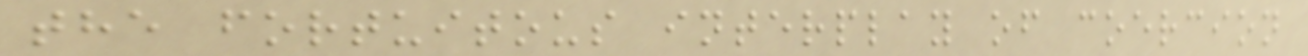the fortuitous interplay of coercion
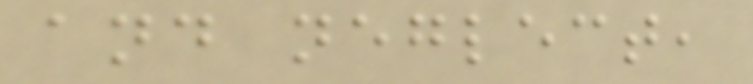and neglect,
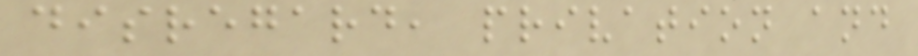disregard, privation and
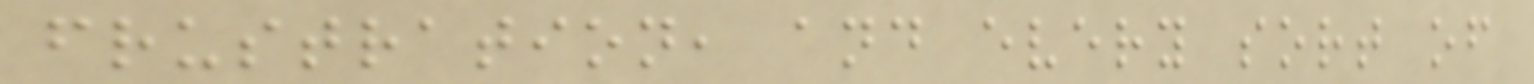frustration, and every sort of
